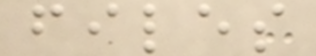files
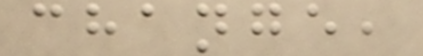change,
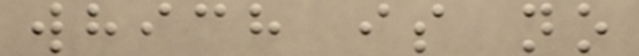which is no
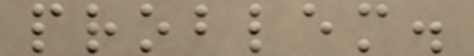problem.
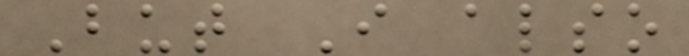But I also
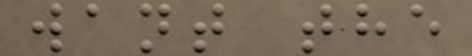want the
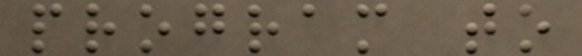program to
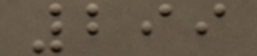299
